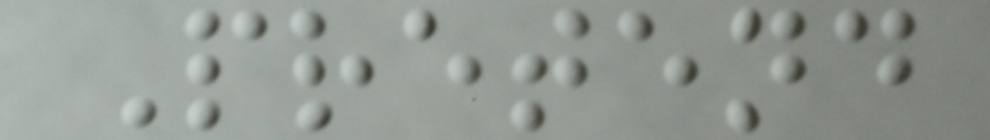Pretend
